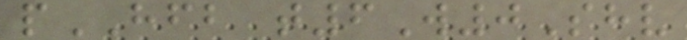pHFB t6W0Shv
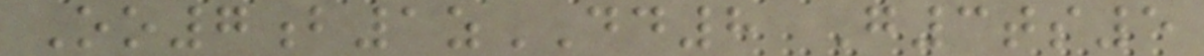Oo7b1zDD8 G3ts5
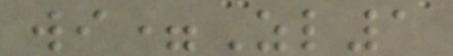wi=Zl1
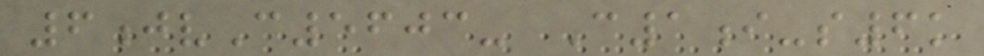6jvC5603- C1i-s6k
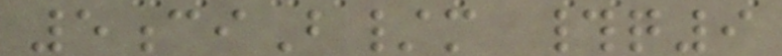5ciB/m #q9
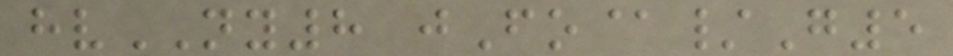hvNY8 jFo@/G5
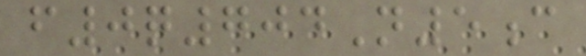f0q704N5c
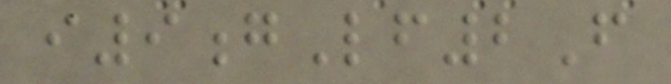i9gLf2F
